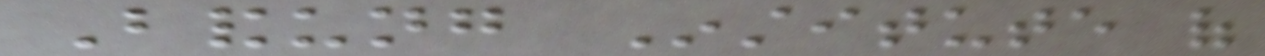Bandung Institute of
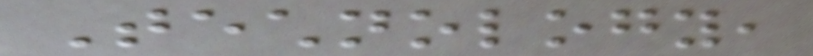Technology,
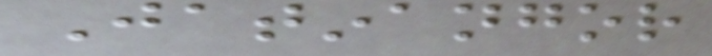Jatinangor
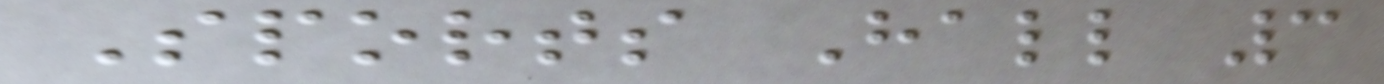Sports Hall 3
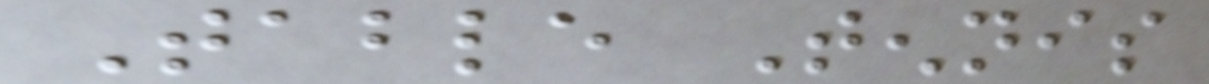Table Tennis
